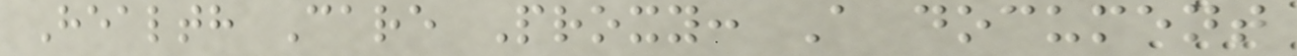Health Care Proxy: A document
